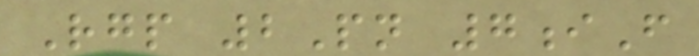Rgp 2Pn 7iF
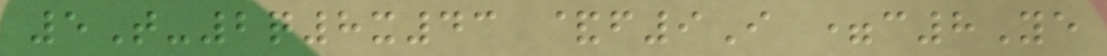5T-2q8x43 &f9I =c8Ye
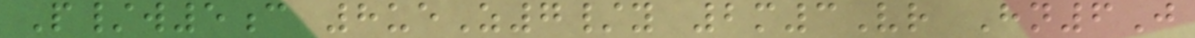P/w5c 8ueZ7/y 2m3Vr Hn6J
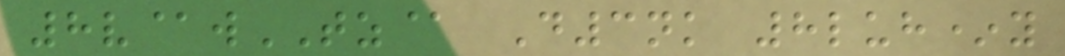8v@wTZ@ D3nk 8luh*y
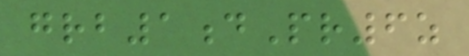grb1dPr6z
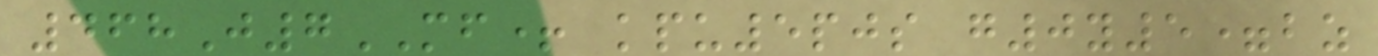468J7MF+ kpu5pjs g0y5=bz
